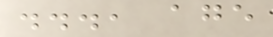..., age
